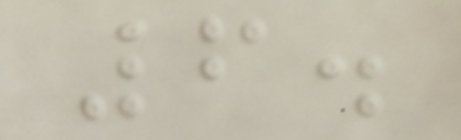6.
